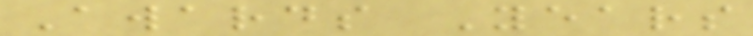Awards Years
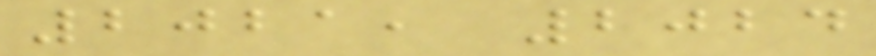2021, 2024
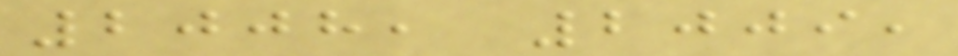2008, 2009,
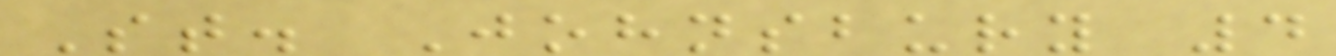St. Johnsbury 4
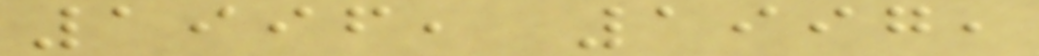1996, 1997,
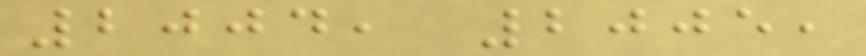2004, 2005,
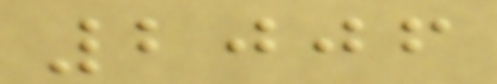2006
